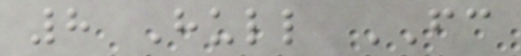8 Hull FC
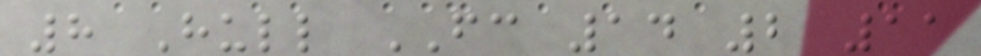8 Hull FC 14 2 11
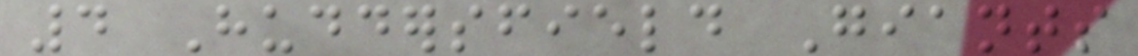4 Huddersfield Giants
